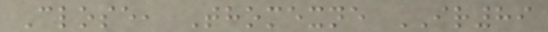Close, Thomexne IR89
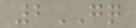2GQ
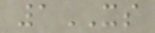1XS
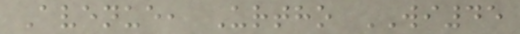Avenue, Urtho WI45
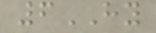6HY
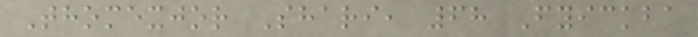Thomexjor Shari, 68 Fyickba
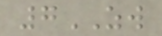7ZW
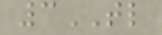3TL
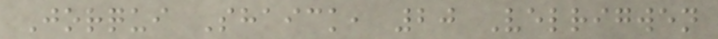Jorqui Shaick, 20 Velrigwen
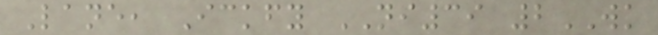Lane, Ickfy NI39 2WK
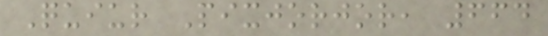Quiur Pixjorjor, 664
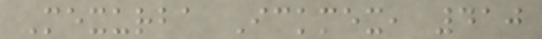Mexurba Ickmex, 410
